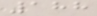188
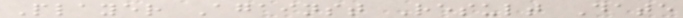Player Against Result Date
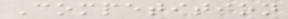Competition
